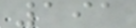191
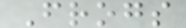Frogs
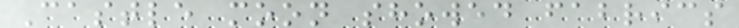Castle moon showed fabrics
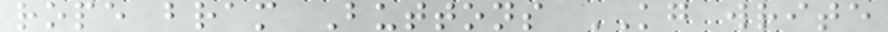rope bram Buttons KG write
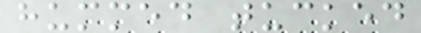hummed tucked
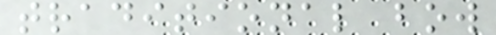traditional bow
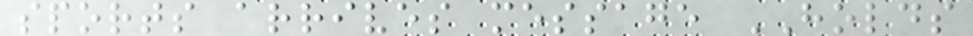sports arrives message HOLDS
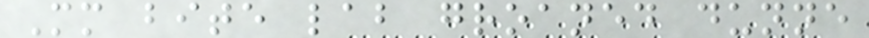Mm bite lab groaned dunne
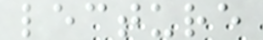lecture
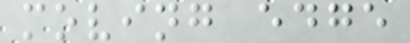moving edge
